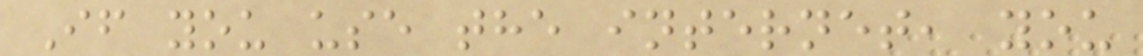If you use the internet, you
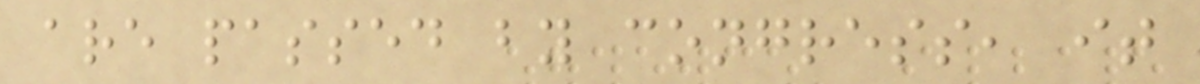are passed by congress, it
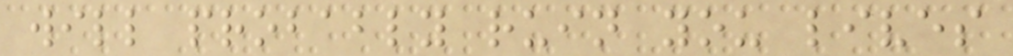will probably ruin you lives
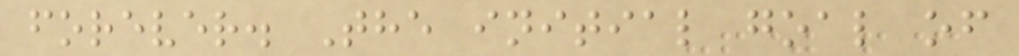forever. The initial goal of
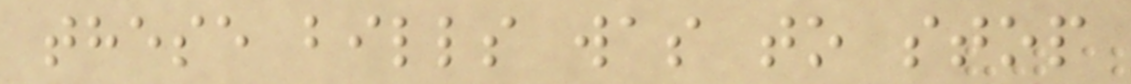these bills was to stop
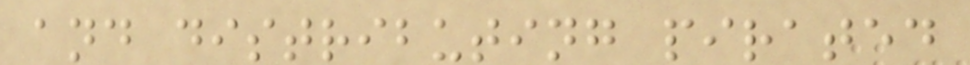and distributing pirated
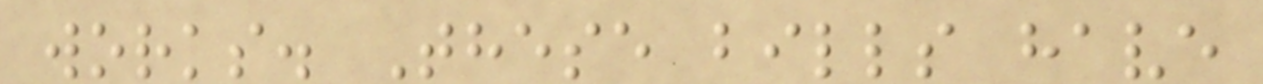works. These bills have
